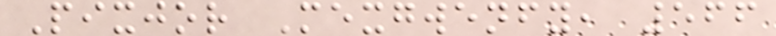Pixjor Mexgwenfy, 566
